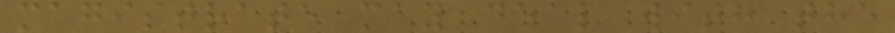magistrate may deal with the
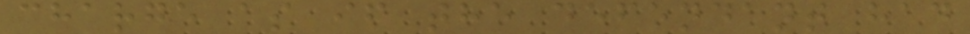charge as if the defendant had
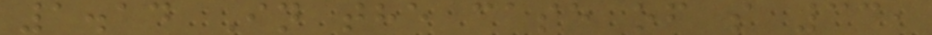1.14 In the case of s 33,
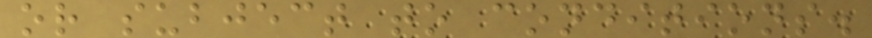or subject to conditions.
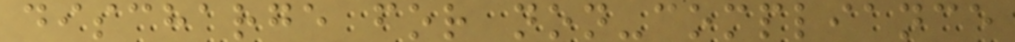discharge for non-compliance
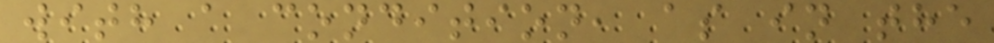with a condition, as in the
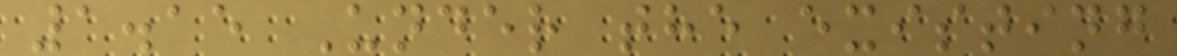1.15 Under the existing
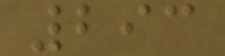293
